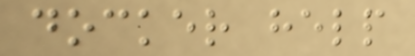docker help
